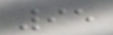95
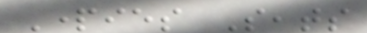Parties Seats
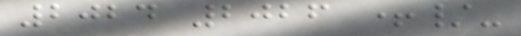2024 2026 +/-
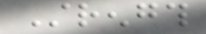Strength
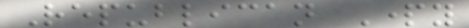Republican Party
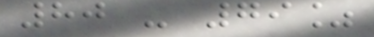80 - 79%
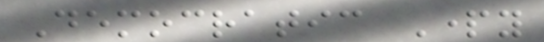Democratic Party
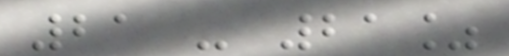21 - 21%
